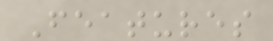Features
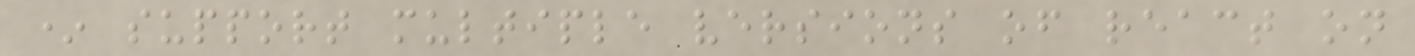* support multiple versions of react on
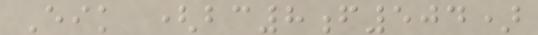Eik (bc8f504)
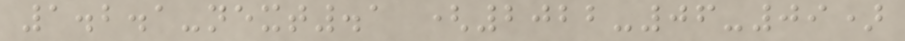1.2.1-next.1 (2022-06-09)
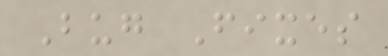Bug Fixes
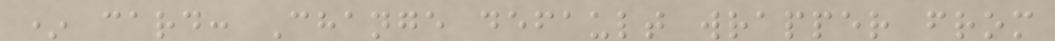* card: Change default wrapper from
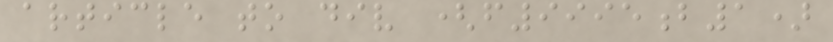article to div (f9995b1)
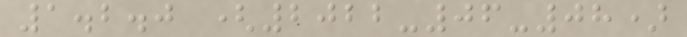1.2.0 (2022-06-08)
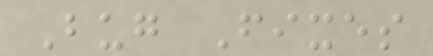Bug Fixes
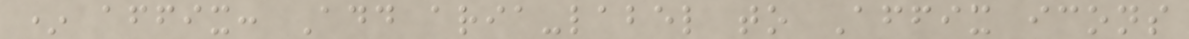* affix: Add aria-label to Affix icons
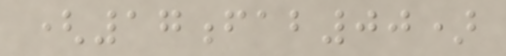(17fab00)
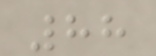88
